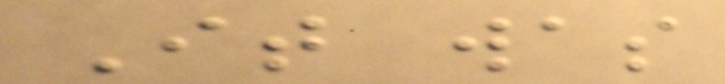It was
